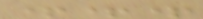+++
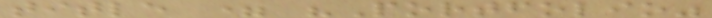title = "Portfolio"
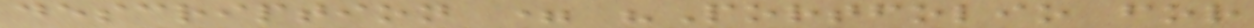description = "Portfolio for
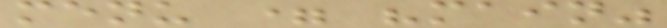menu = "main"
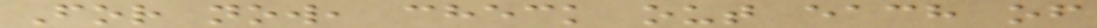For now, check out each of
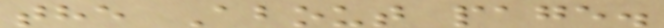the About page.
